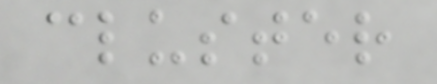cluster
